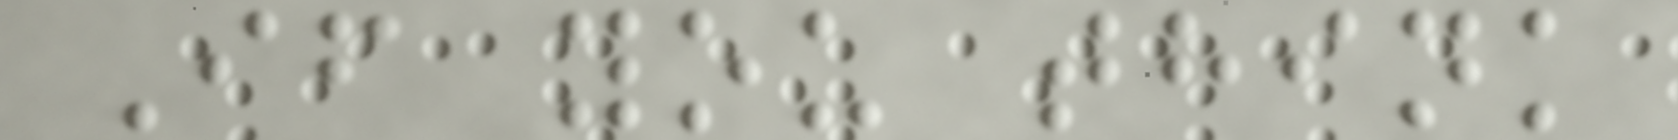If you think
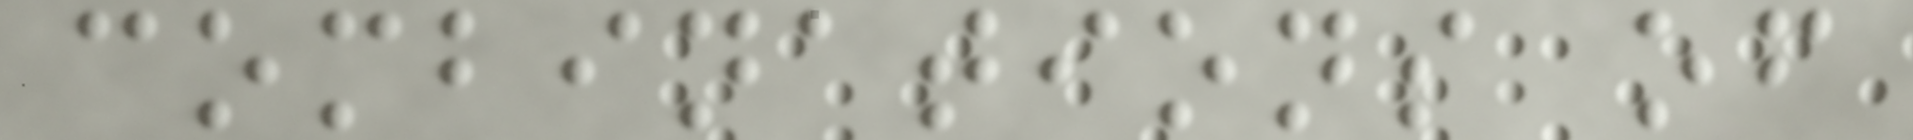combinations of
